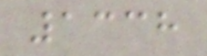1338
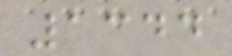1344
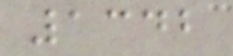1342
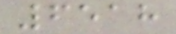6518
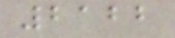2122
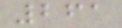261
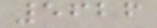5626
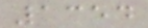1354
